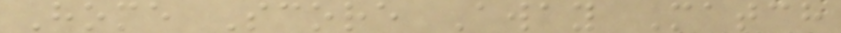Home Score Away Match
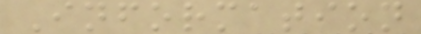Information
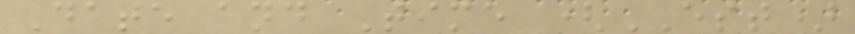Date and Time (EST)
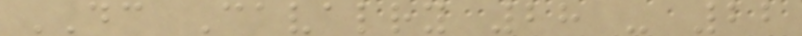DC Cavalry 28 - 22
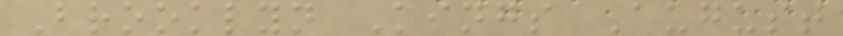Brooklyn Kings August
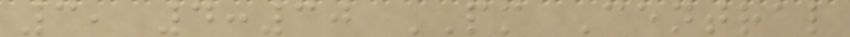3, 4:30 PM Central
